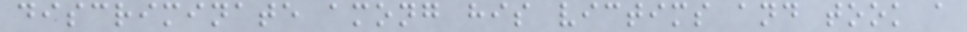discriminate among his victims and took a
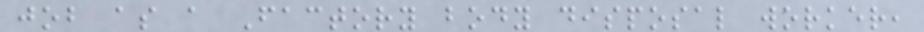job as a Factory body disposal worker,
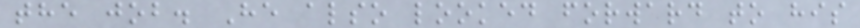the job. He also looked forward to his
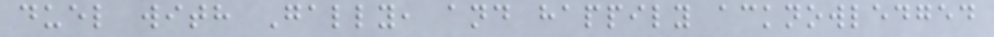duel with Gally, and happily acknowledged
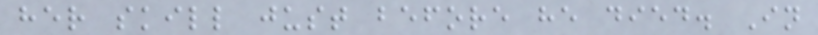her skill just before he died. In
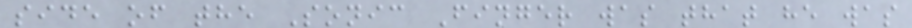side of the Sonic Finger was that he was
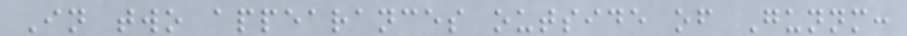In two appearances outside of Gunnm:
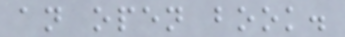an open book.
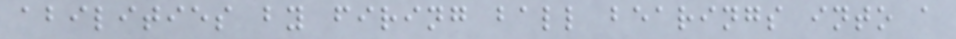abilities by firing ball bearings into a
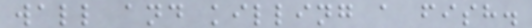wall and killing a fish.
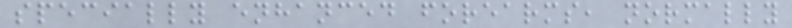specially enhanced forearms, normally
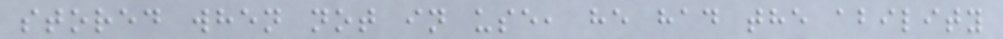stored when not in use, he had the ability
